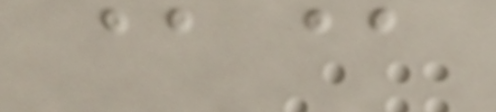@@
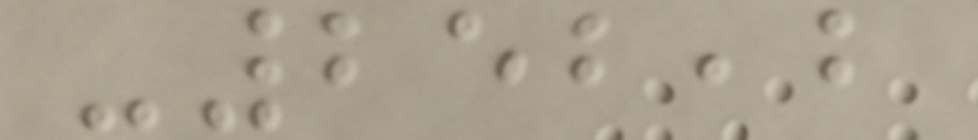-252,2
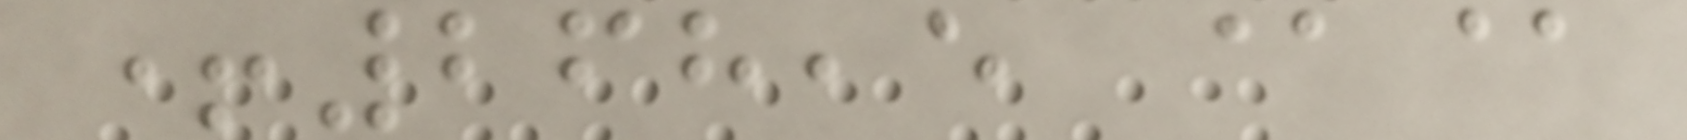+268,5 @@
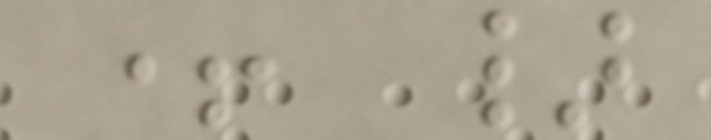+ }
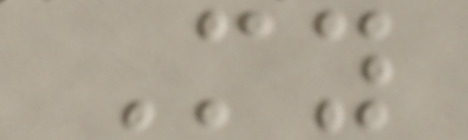My
